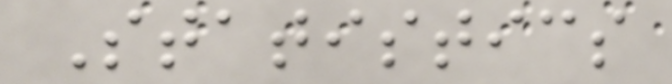Statistics
